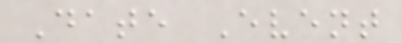Date Event
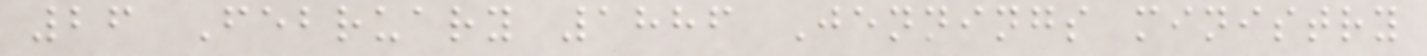26 February 1886 Jennings ministry
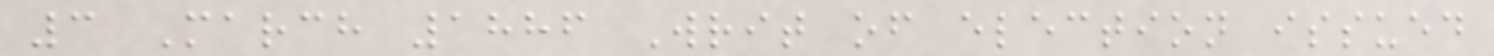3 March 1886 Writ of election issued
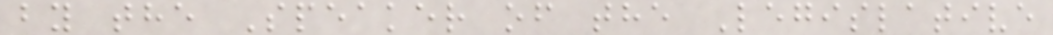by the Speaker of the Legislative
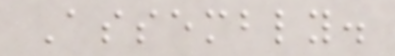Assembly.
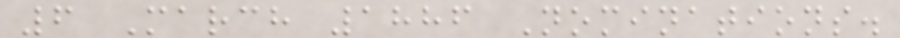6 March 1886 Nominations.
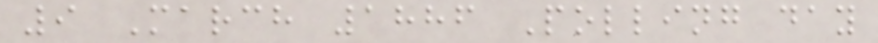9 March 1886 Polling day
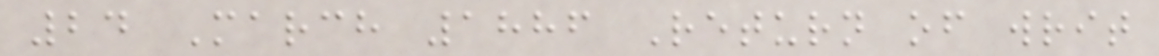24 March 1886 Return of writ
